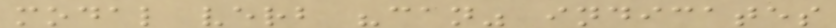modal verb "can" indicates
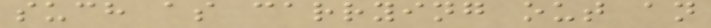such as carrying out an
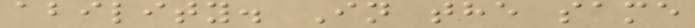ability. In the same
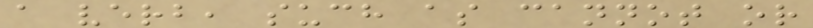a verb, such as cannot or
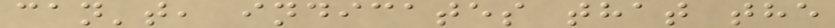can't, indicates that the
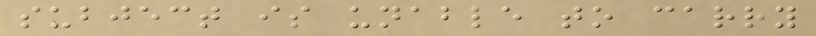subject is unable to carry
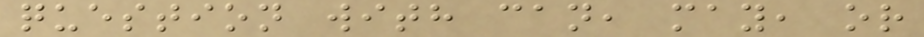question with can, may, or
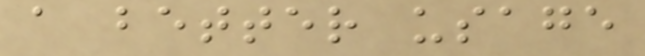a better usage
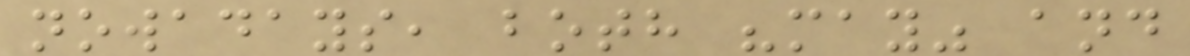nowadays, both "may" and
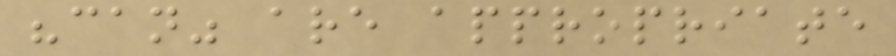"can" are appropriate
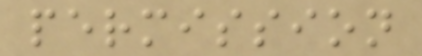permission
